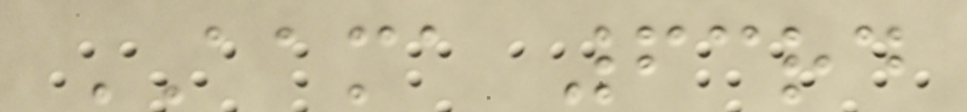AAMA 63rd
